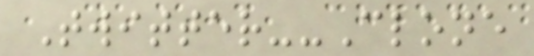Twitter--Clone
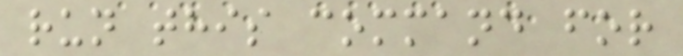run this command for
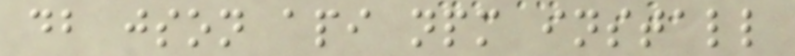db json api npm install
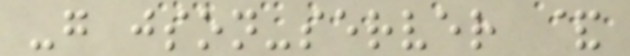-g json-server &
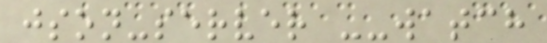json-server --watch
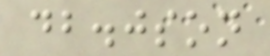db.json
